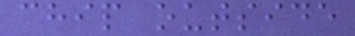chip outside
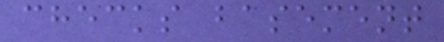checks basement
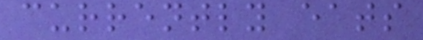currently eats
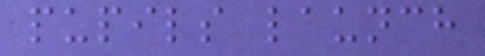pupils launch
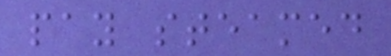pay steamed
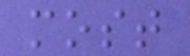most
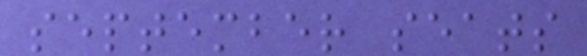september seats
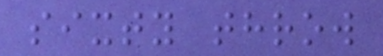sixty throw
